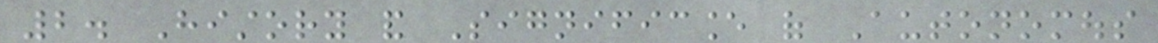2. History and Significance of Autonomous
